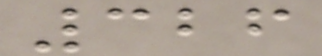326
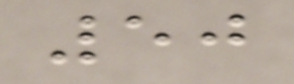50
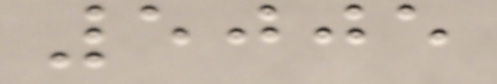5005
